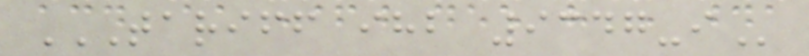TARIFF IHB 9347-I
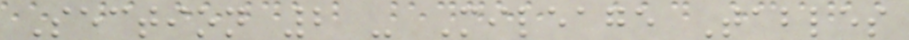Section 2 - Mileage Tables
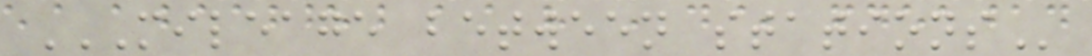MILEAGE BETWEEN STATIONS
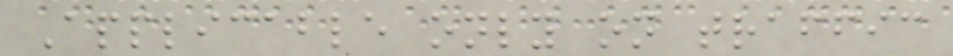Applicable only on traffic
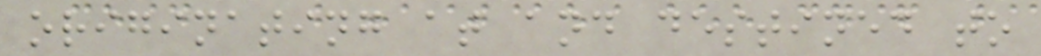originating at and destined to
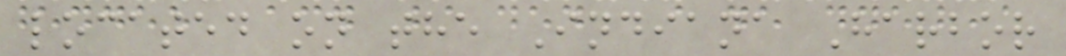located on the Indiana Harbor
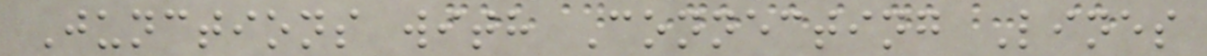Junctions with Connecting Lines
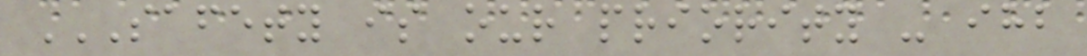SAFETY IS OUR PRIORITY - IHB
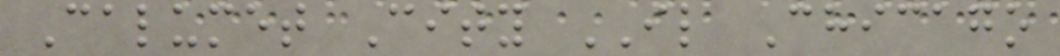Calumet City IL Chicago
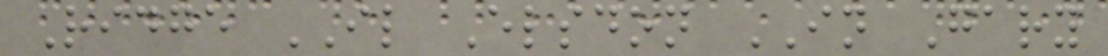Ridge IL Elsdon IN Gary
